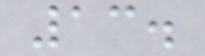13.
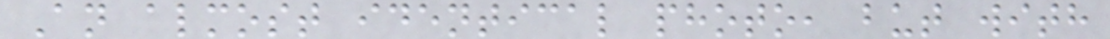An almost identical photo, but with
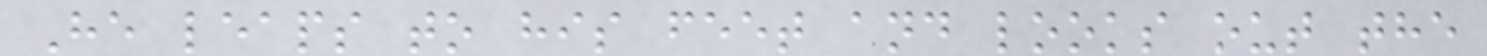He leaps to his feet and looks out the
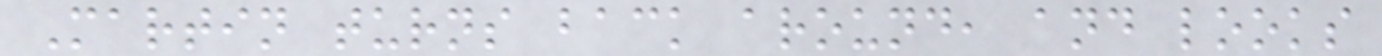Martin turns back around, and looks
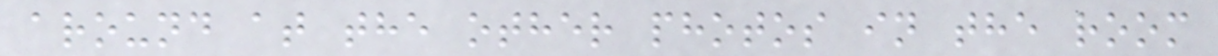around at the other photos in the room
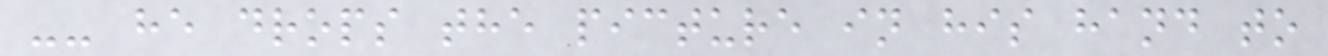-- he drops the picture in his hand to
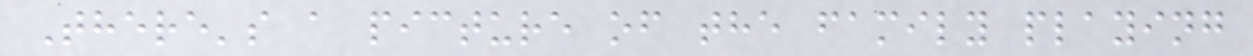There's a picture of the family playing
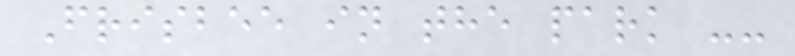Frisbee in the park --
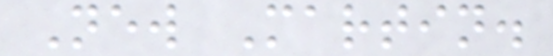New Martin.
